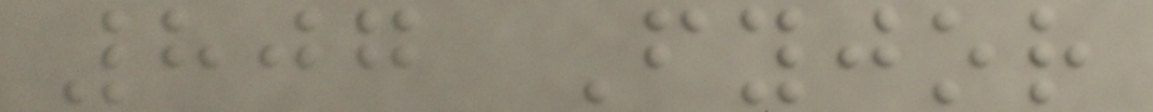807 Fyjor
